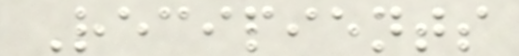Recipients
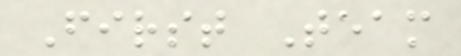First Team
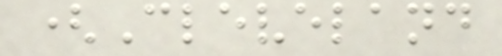(Cleveland
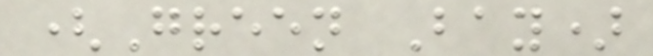(Green Bay)
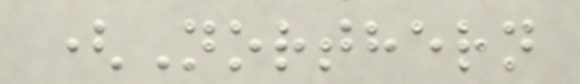(Northern
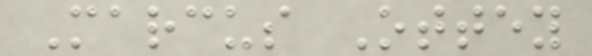Marcus Ottey
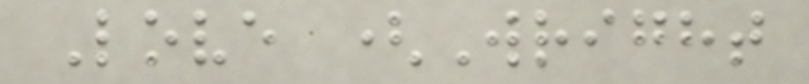Love (Wright
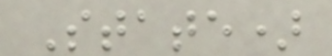State)
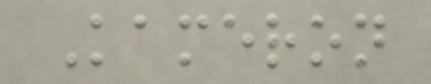Kameron
